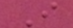I
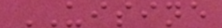UISINE
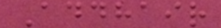Addhair
